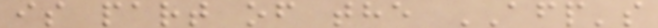is part of the AFP's
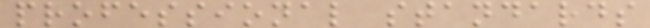professional standards
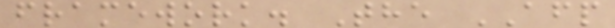framework. The AFP
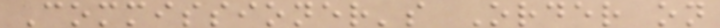Commissioner's Order on
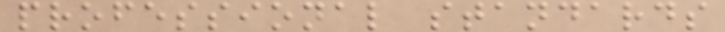professional standards
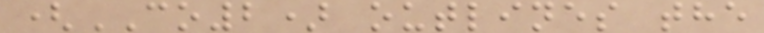(CO2) outlines the
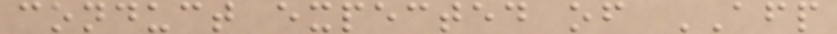conduct expected of AFP
